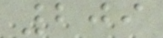209
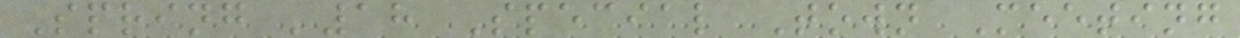Spring '18 Special Town Meeting
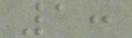1:
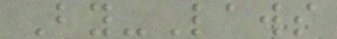By-Laws
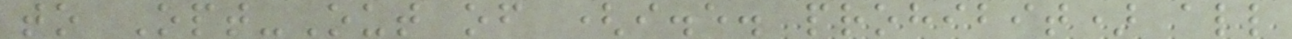to Opt-Out of (i.e. prohibit) all
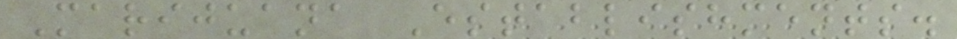Marijuana Establishments.
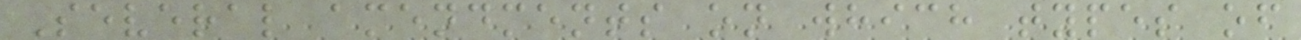Several amendments on which types of
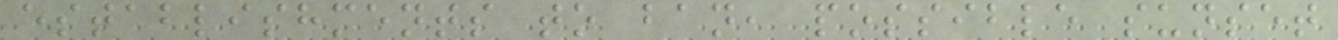establishments to ban, possible sunset
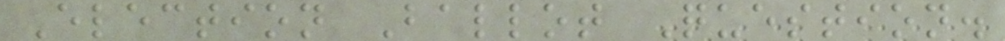Election Ballot Question.
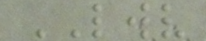LWV
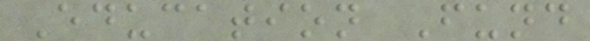Education Fund
